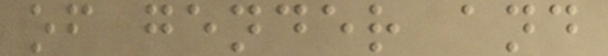of gender and
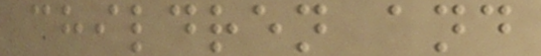children and
